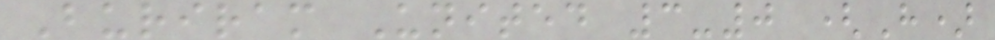Buriram United 3-0 (H)
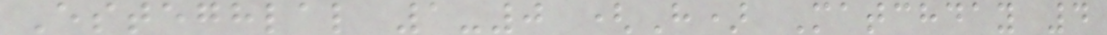Esteghlal 1-0 (H) Matchday 4
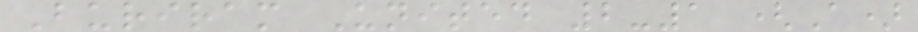Buriram United 2-1 (A)
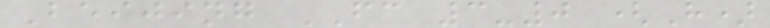Beijing FC 3-0 (H)
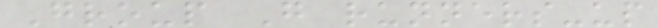Group G runners-up
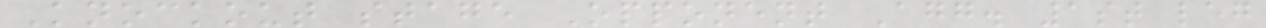Knockout stage Opponent Agg. 1st leg
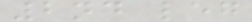2nd leg
